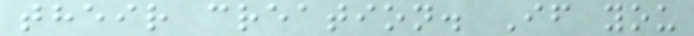their creation. If you
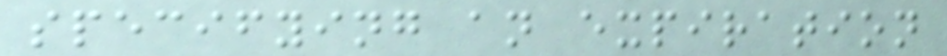specifying an expiration
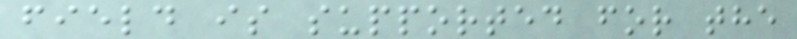field is supported for the
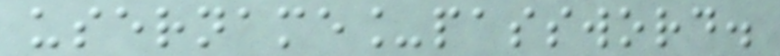username_password.
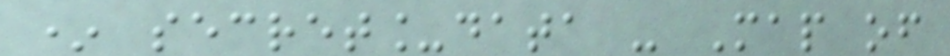* secret_data - Map of
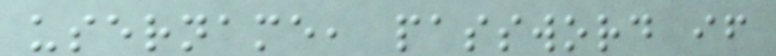username, password if
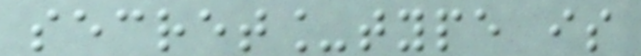secret_type is
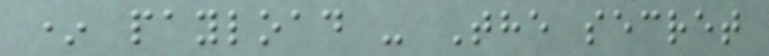* payload - The secret
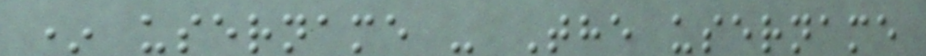* username - The username
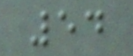54
